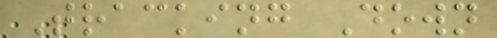Tracking Down
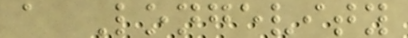a Longevity
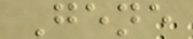Gene
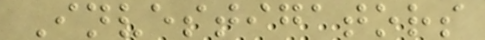Investigators
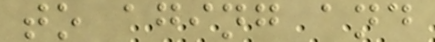to aging and
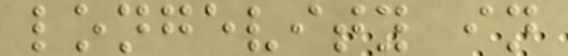longevity in
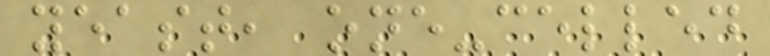yeast, one-celled
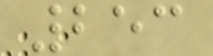253
